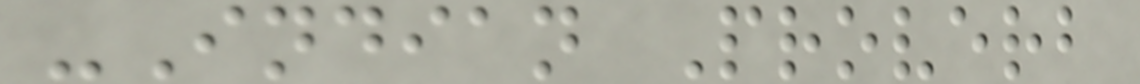-Indian Proverb
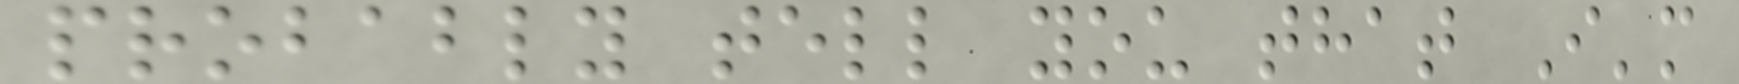probably tell you that I'm
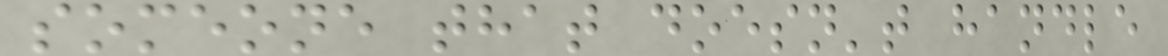someone that doesn't handle
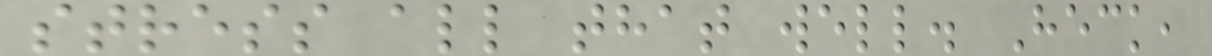stress all that well. Heck,
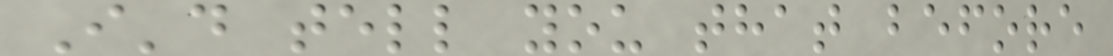I'd tell you that before
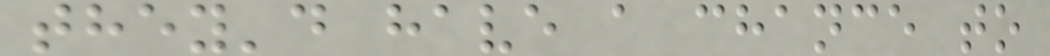they'd have a chance to
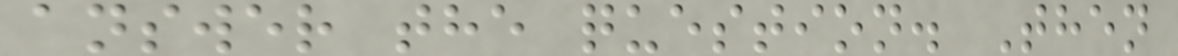answer the question. Then
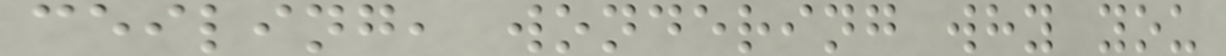ceiling, wondering why you
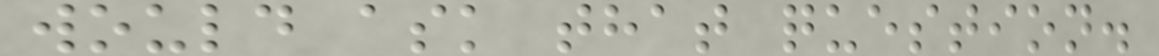would ask that question.
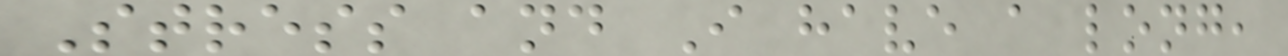Stress and I have a long,
